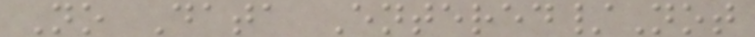No Data Entered/Not
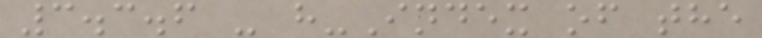3.3.6 - h-Index of the
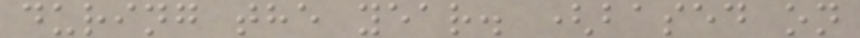during the year. (based on
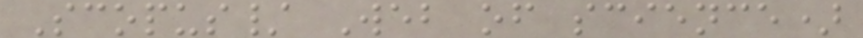Scopus/ Web of science)
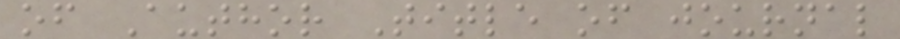of Author Title of journal
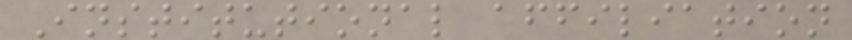Institutional affiliation
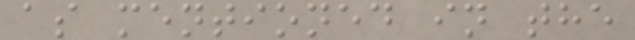as mentioned in the
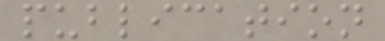publication
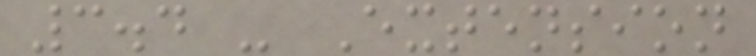3.4 - Extension
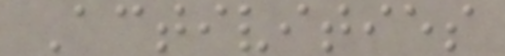Activities
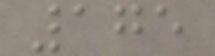175
